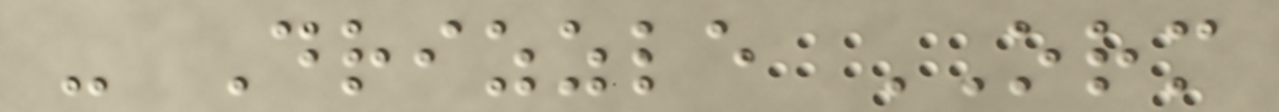- Drizzle ORM
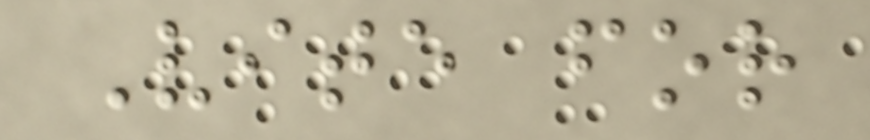Vite for
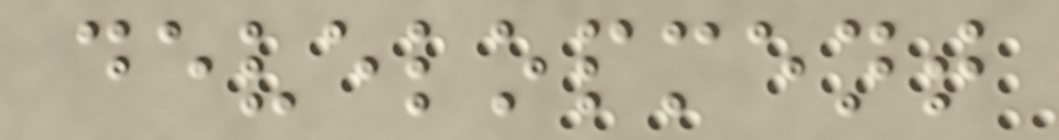development
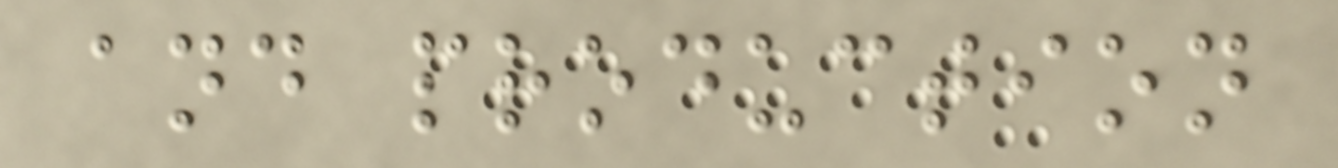and production
